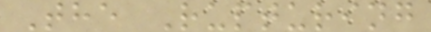The Rupturing
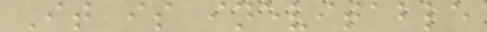It is inevitable
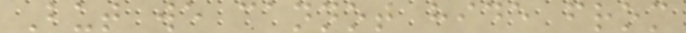But we cannot hide from
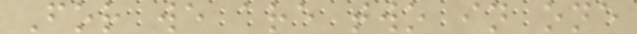For we are two in one
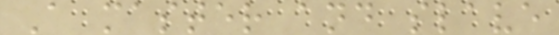A master and slave
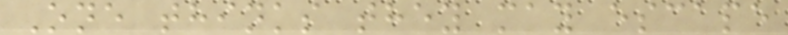One thinks they may escape
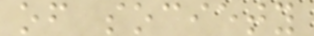of society
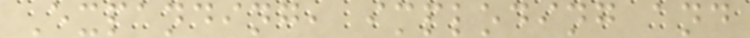Expanding, imploding and
